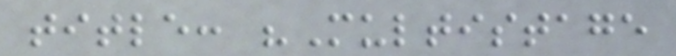title: "Multistage
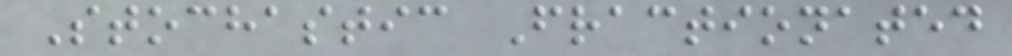Stochastic Fractionated
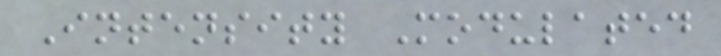Intensity Modulated
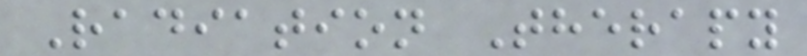Radiation Therapy
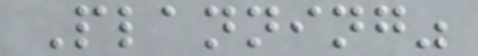Planning"
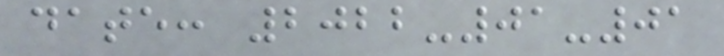date: 2022-01-01
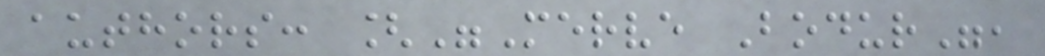authors: ["Merve Bodur",
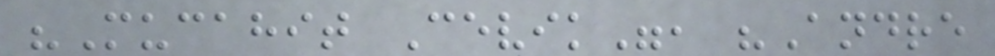"Mucahit Cevik", "Andre
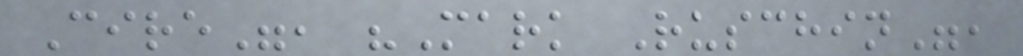Cire", "Mark Ruschin",
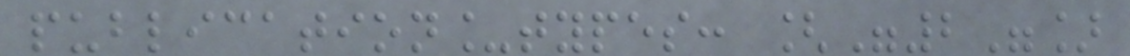publication_types: ["2"]
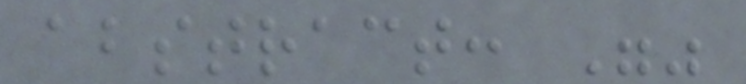abstract: ""
